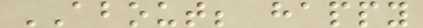ABOUT; happy
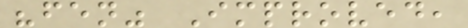"fen" Improved,
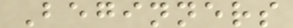Beginners
